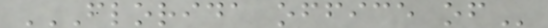FLORIDA OFFICE OF
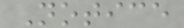Notice
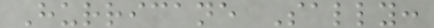Hurricane Sally:
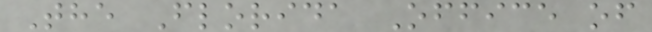The Florida Office of
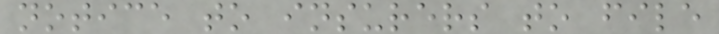notice to insurers to file
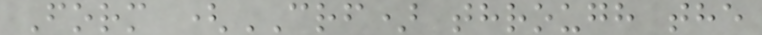Form (CRF) through the
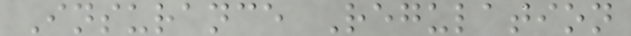Insurance Regulation
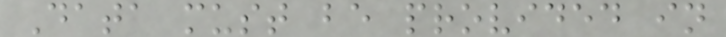Data must be provided in
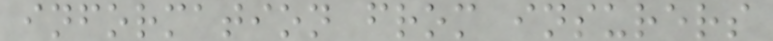information from insurers
